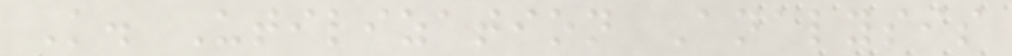K. Utilization Analysis
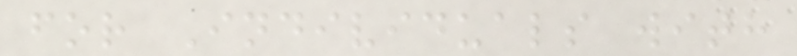for Individuals with
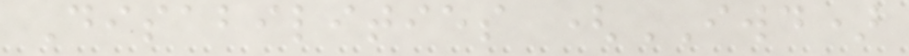Disabilities (IWD)
